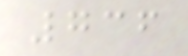736
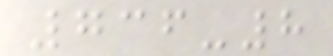736-8
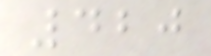420
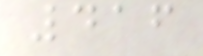416
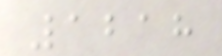1218
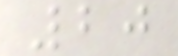20
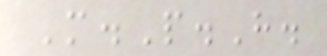M.P.H.
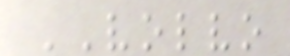VOLVO
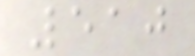510
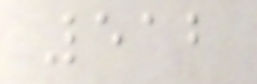512
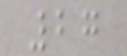27
